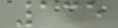135
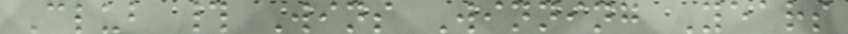Club # Wins Winning Years
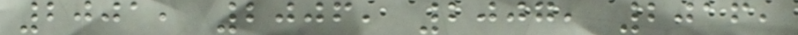2001, 2006, 2007, 2016,
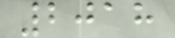2018
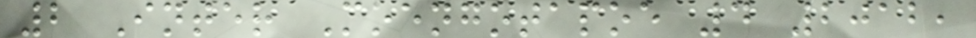2 Inter Moengotapoe 4 2012,
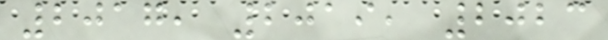2017, 2019, 2023
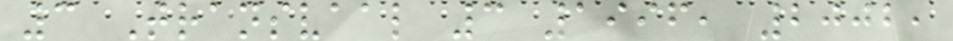3 Transvaal 3 1996, 2002,
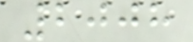2008
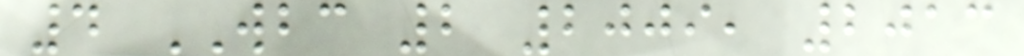4 WBC 2 2009, 2013
